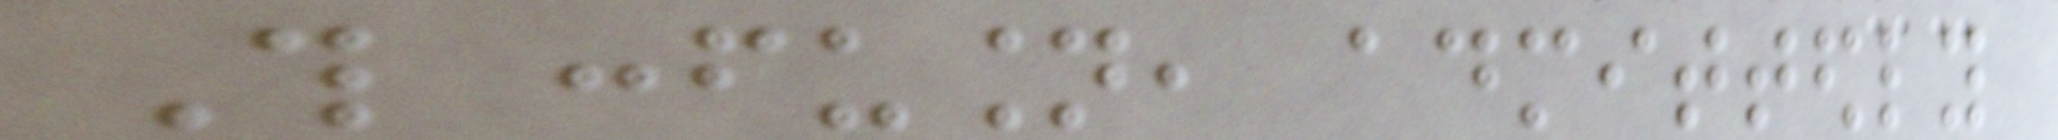This confusion, admittedly
